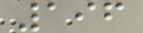196
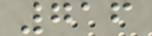716
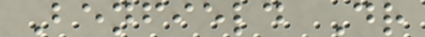Benfield Dr
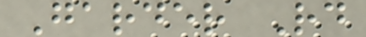Garder Rd
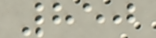850
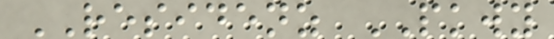RESIDENZ PKWY
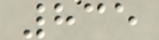835
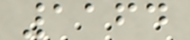1164
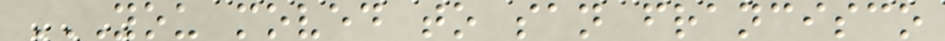YOU MOVED TO SAN FRANCISCO
